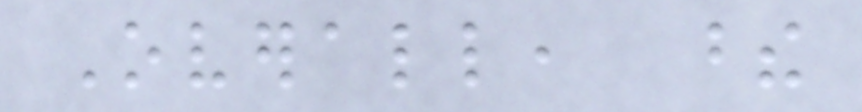Overall, these
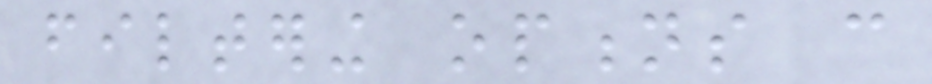filtering options can
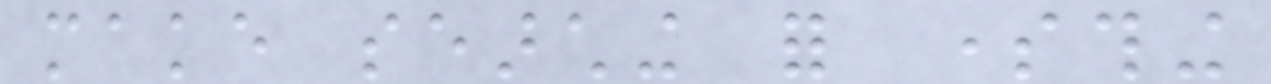make searching for something
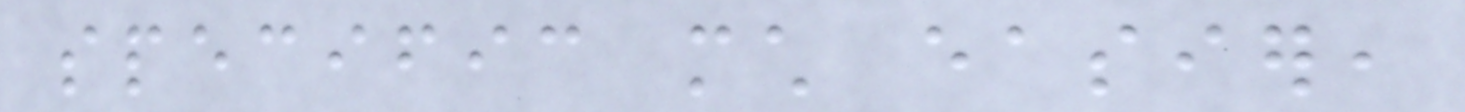specific much easier,
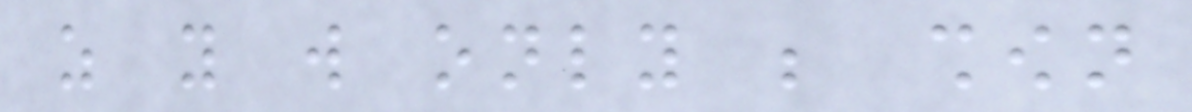as you will only be shown
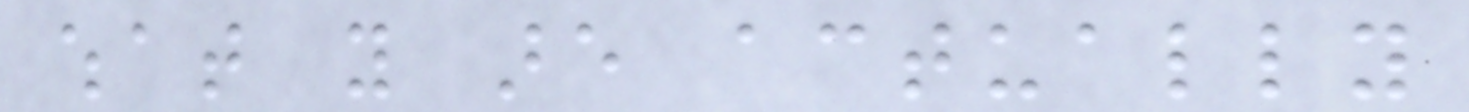what you are actually
